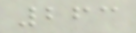263
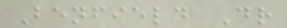Benfield Dr
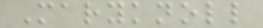Maryknoll
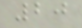20
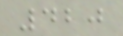420
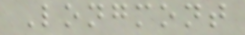Longmont
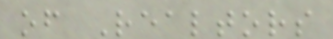of Realtors
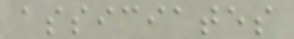assiciates
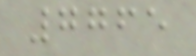7765
